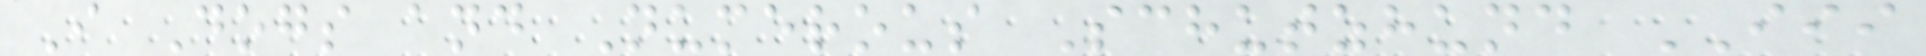I Dogs and Numerous Schutzhund III
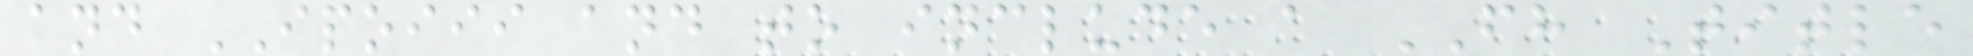and IPOIII and to include a FH Title
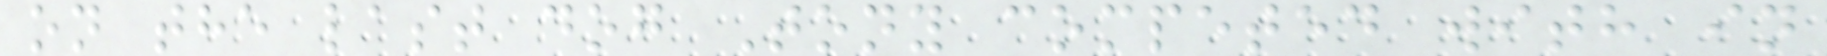on the last dog Tony competed with in
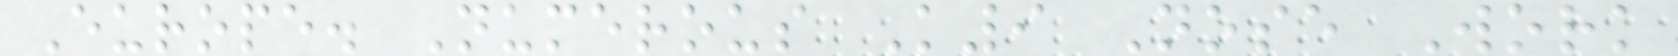Europe. Numerous K9 Nose Work
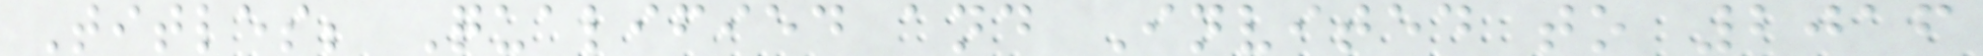Titles; Qualified and Invited to 2016
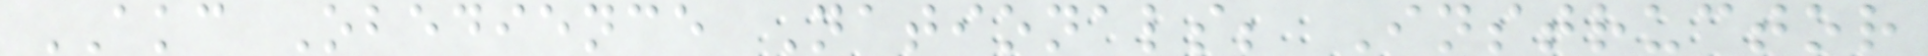AKC Obedience Nationals; Instructor
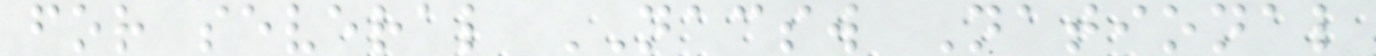for several NACSW National
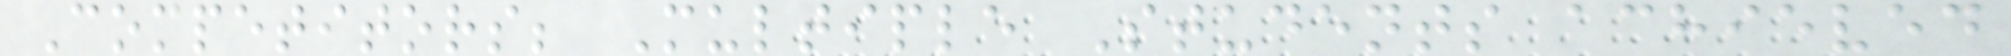Competitors; Multiple Students achieved
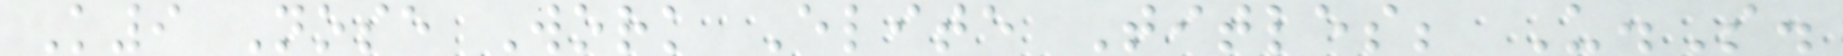K9 Nose Work Elite Titles; U.S.
